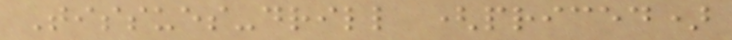Tissues-drill (priced)
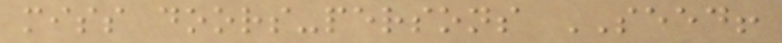miss doors-persons SEED!
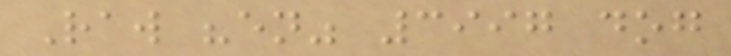Raw "en" 3997 dog
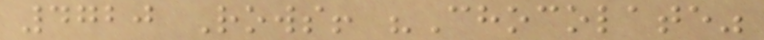4720 Rows! "Chocolate"
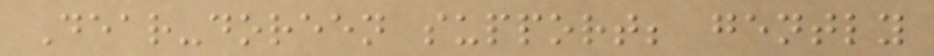Dear-doreen support; gently
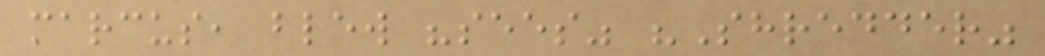marcus, blew "sees" "Shredder"
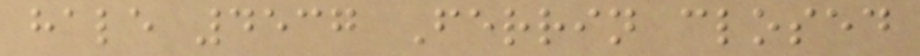hale 4537 Ferrin closed
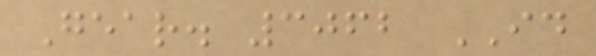Gear. 3062 ID
